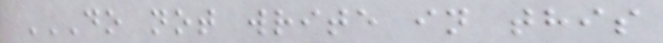DO NOT WRITE IN THIS
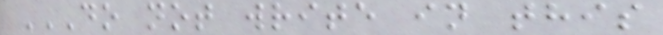DO NOT WRITE IN THIS
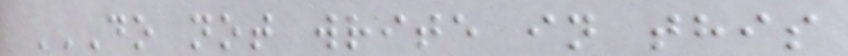DO NOT WRITE IN THIS
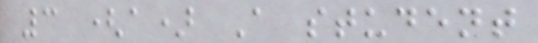3 (a) A student
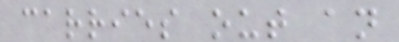carries out an
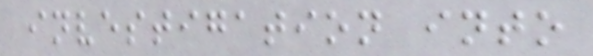investigation into
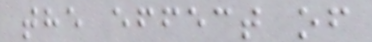the effect of
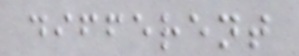different
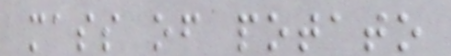mass of potato
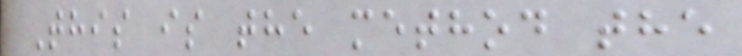This is the method the
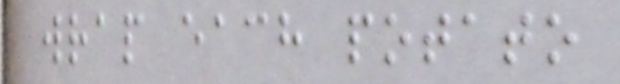wrap each potato
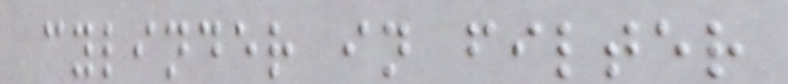cylinder in filter
